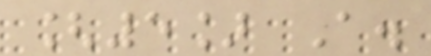[5] A.
